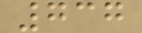737
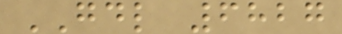GDL 6827
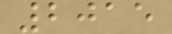2015
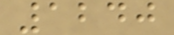1240
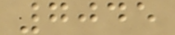7045
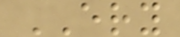ERY
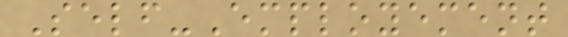Self-Employement
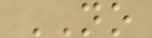NO
